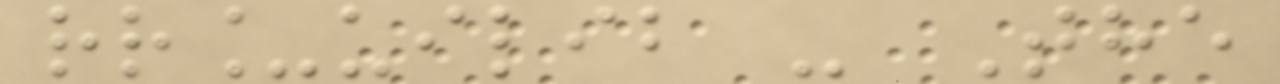rr_uilib - The
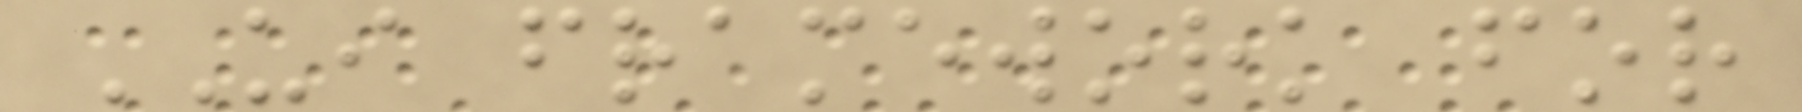UI framework for
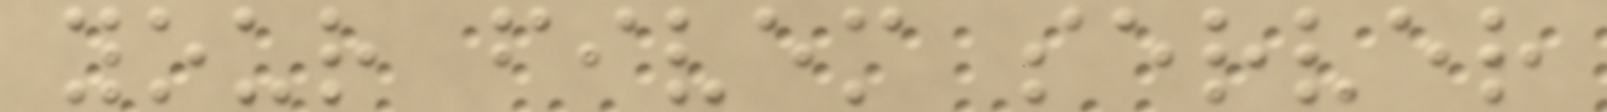your fivem server
